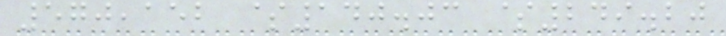570,152 $140.03 $249.20
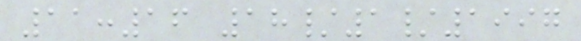11:16 18/1/1997
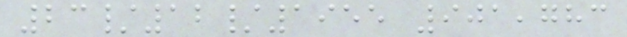23/12/1955 901,783
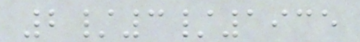2/3/1935
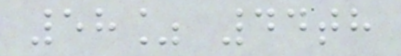58% 44th
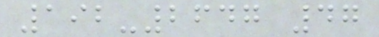192-2647 47
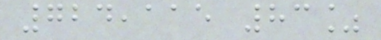724,115 83%
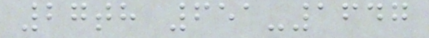27th 651-1647
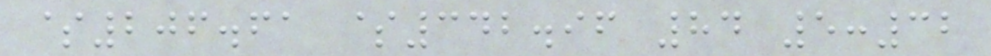$206.61 $342.96 84 5:32
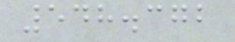548.372
